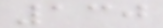130
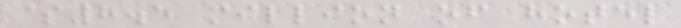$8.5 million of hotel
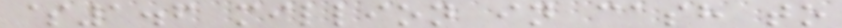$1.6 million in cash to
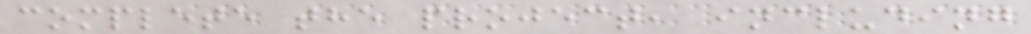complete the project, including
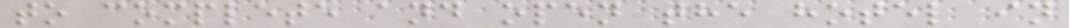to complete and open the hotel in
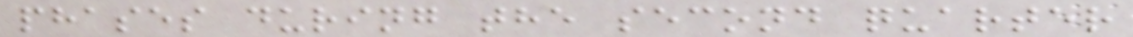phases during the second quarter
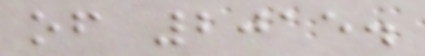of 2015.
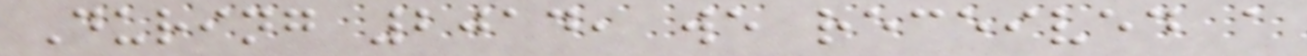During 2014, we received a
